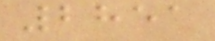2851
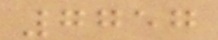7757
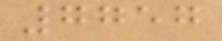7757
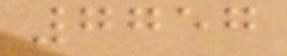7757
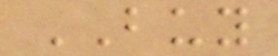BUY
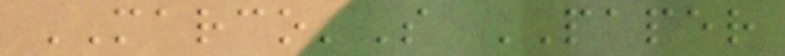MARCO'S PAPER
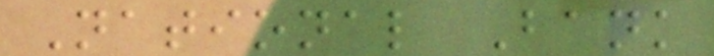National Bank
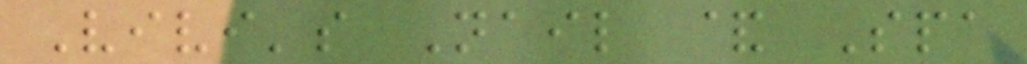Vivi's Nail & Spa
